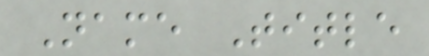Name Title
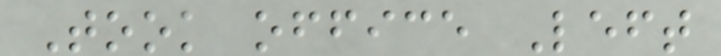Took office Left
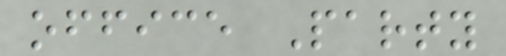office Party
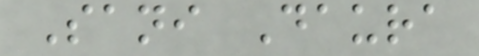Sani Daura
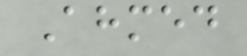Ahmed
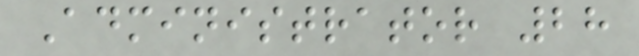Administrator 28
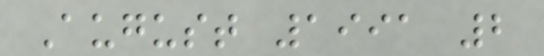August 1991 2
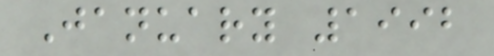January 1992
